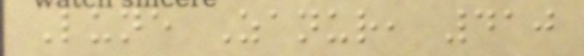Lune Zanur, 410
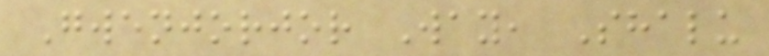Gwenjorjor Way, Shalu
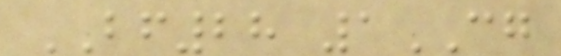BF28 1CG
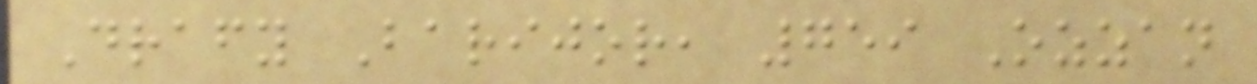Drafy Barijor, 759 Ozzan
